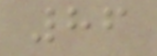86
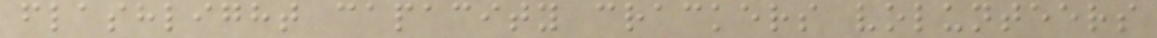flashlight capacity crackers volunteers
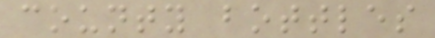county bottles
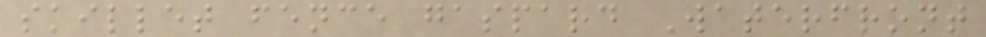skillet fence gaspard Waterfront
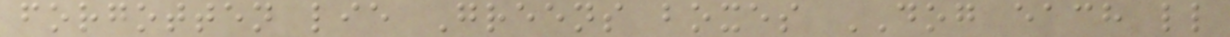forgotten lie Greens boxes DOG each ll
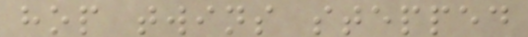hop twins stepped
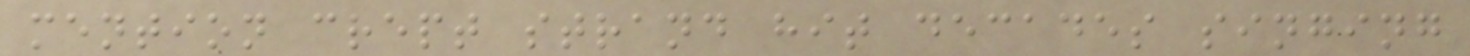mention crept strand hit decades singing
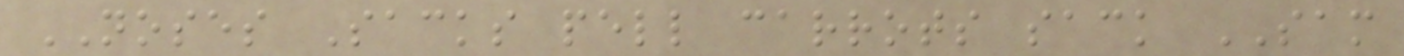NOSES Sacks pell carrots sack SAM
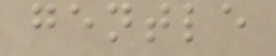gentle
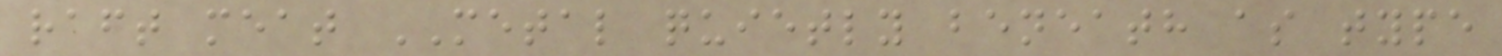raft meat METAL quietly beneath as type
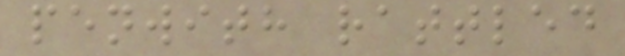penwith rattled
